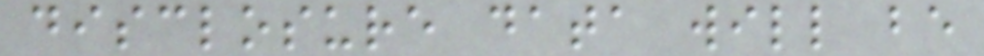disclosure data will be
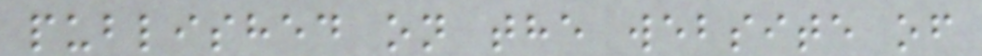published on the website of
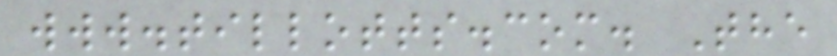www.tillotts.com. The
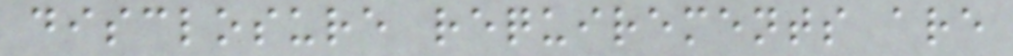disclosure requirements are
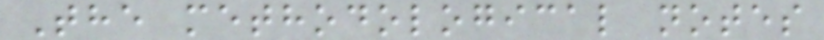The methodological notes
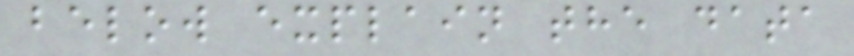below explain the data
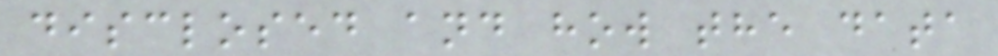disclosed and how the data
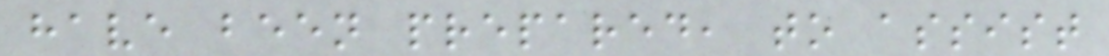have been prepared, to assist
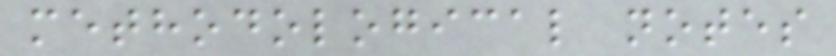methodological notes
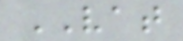VAT
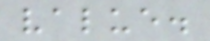value.
